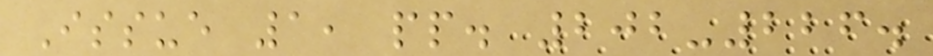Issue 1, pp. 202-226.
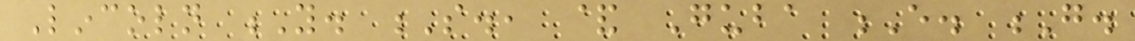Lincoln Y. S., & Guba E. G.
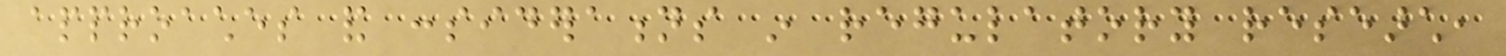approaches and considerations in regulatory research,
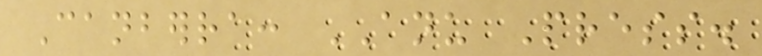Canberra: ANU Press.
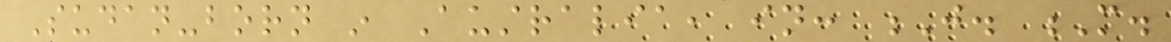Sudan-born in Australia, in: J. M.
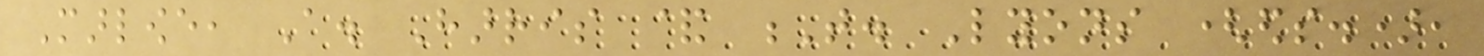Marlowe, A. Harris & T. Lyons (eds.),
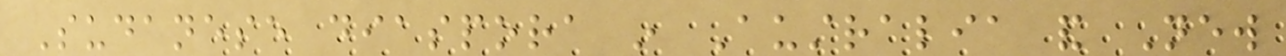Sudanese diaspora in Australia and New
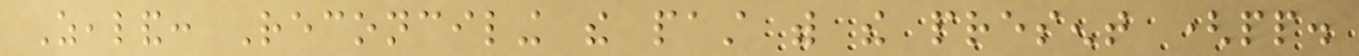Zealand: Reconciling the past with the present (pp.
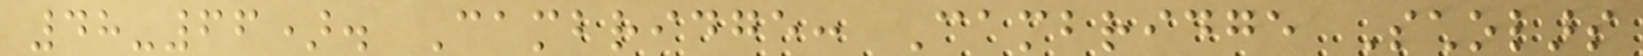48-66). Cambridge: Cambridge Scholars
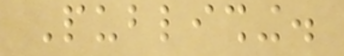Publishing.
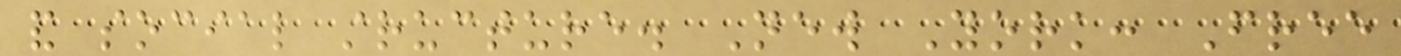and social structure. New York: Free
